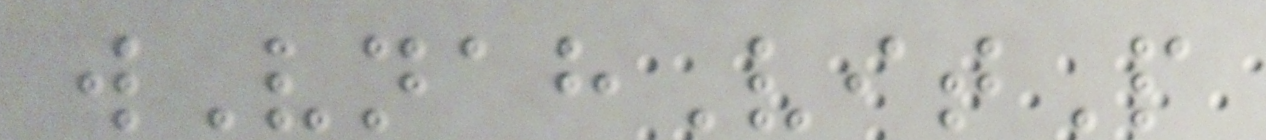wVnahVitP
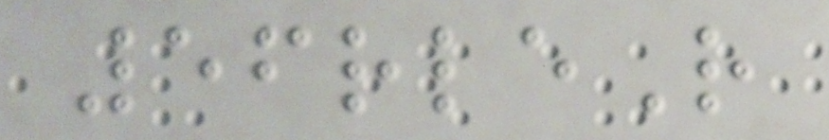56rleR
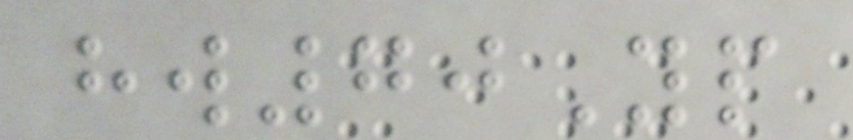hw70Yp
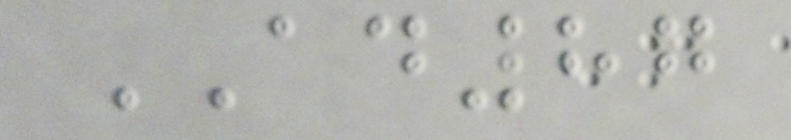AD87
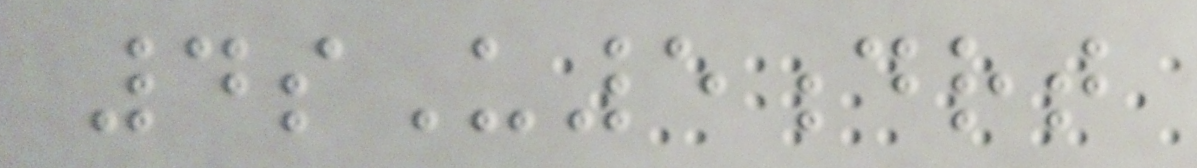4sU5drt
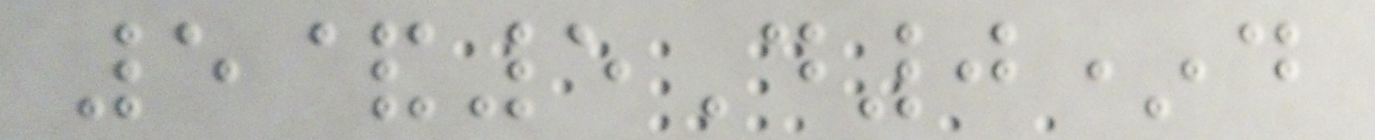5&5D0*d
